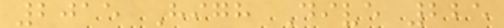2015 High Dive 225
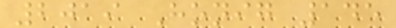2019 Honig 145
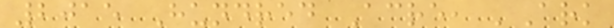2015 Hundred Acre, 'Ark
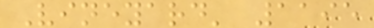Vineyard' 1195
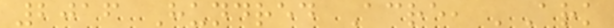2016 Hundred Acre, 'Ark
